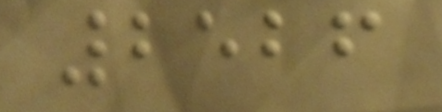2526
